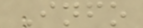Info
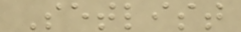Setlist
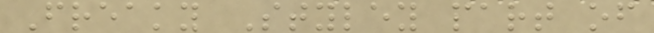Freaky Styley part of
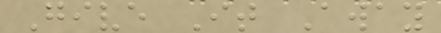Give It Away
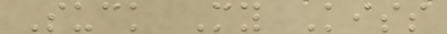Suck My Kiss
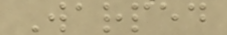Warped
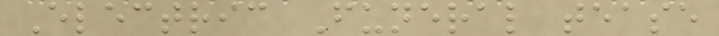Electric Funeral tease
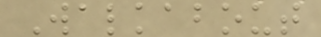Walkabout
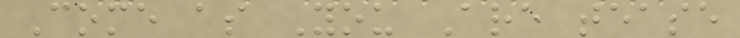Come as You Are tease
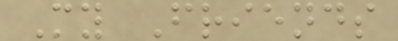My Friends
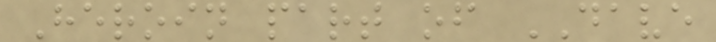Heroin part of DAVE
